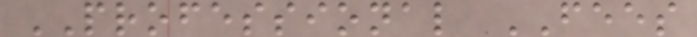PROFESSIONAL FEES
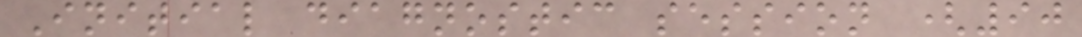Initial diagnostic session (90
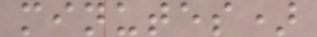minutes)
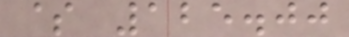$ 125.00
